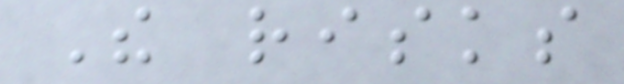The risks
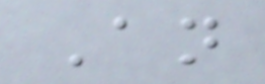An
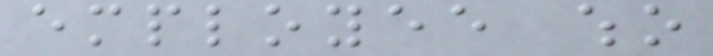employee who
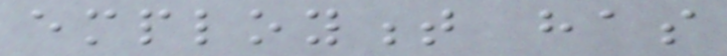employment has
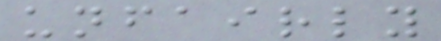unfairly
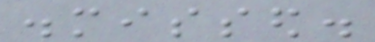dismissed.
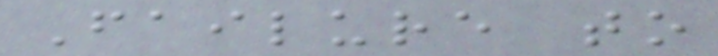Failure to
